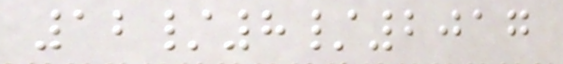12/8/2017
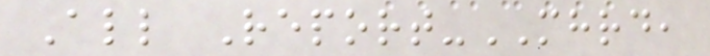All Report-MHRD,
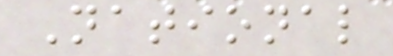National
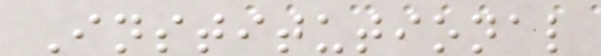Institutional
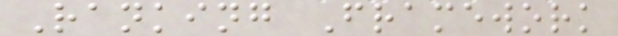Ranking Framework
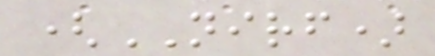(NIRF)
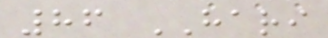86 HARI
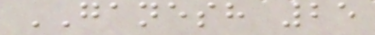GANESH 25
